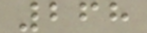268
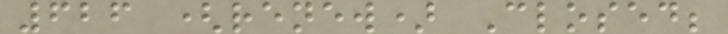626 (renew) Closed;
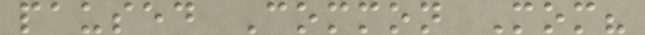paused Common Mom?
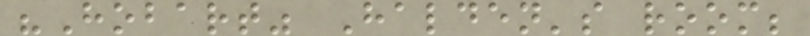"Hobart" Halden's room;
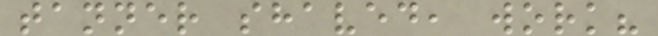tanner shaved, work?
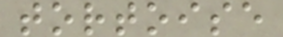tortoise
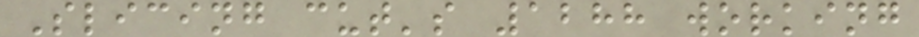Slicing cut's 1288 working
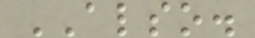ALSO.
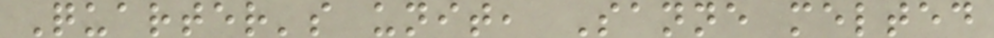Quarter's unit, Sanne melted
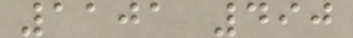1101 490
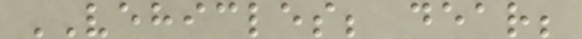VEHICLES; dear;
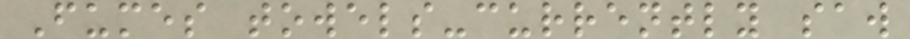Fumes towels-currently saw
